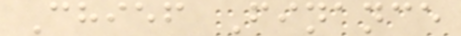Chief Finance
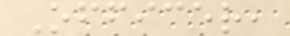Officer,
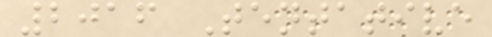2016 Tentative
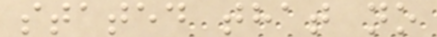stated that no
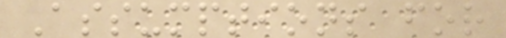Assumptions for
